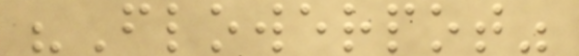"Flowerpot"
